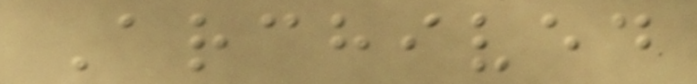Archived
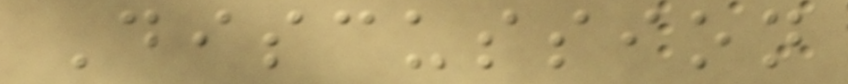Discussion
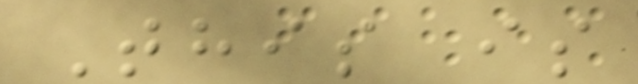This is
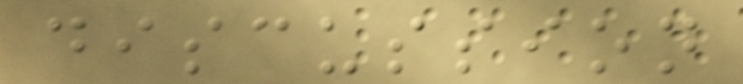discussion
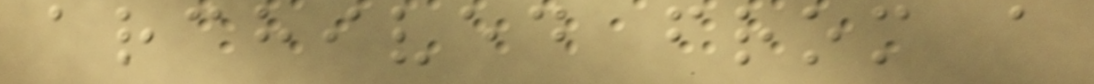archived from a
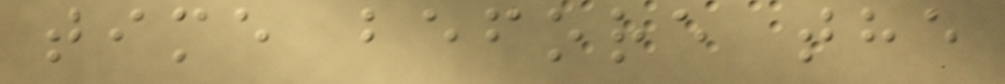time before the
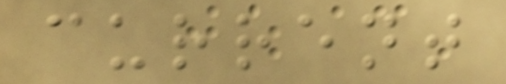current
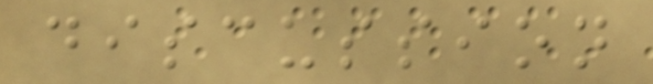discussion
